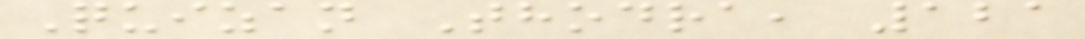Quizan Thodra, 121
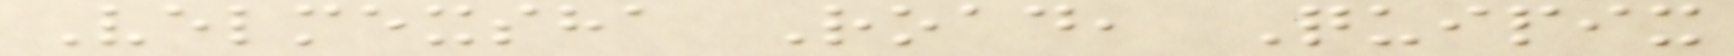Velmexsha Road, Quipix
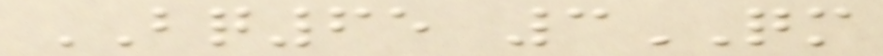BQ65 3QM
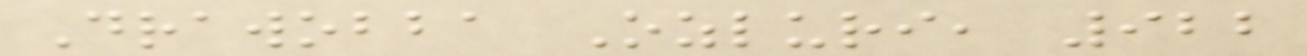Drawobba Ozluri, 922
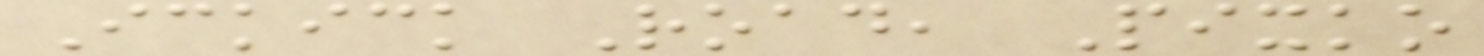Ickick Road, Pixko
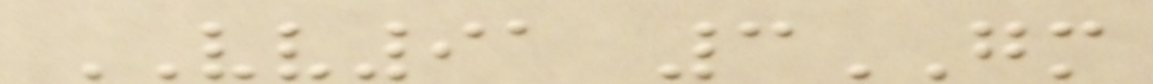VV91 3GM
